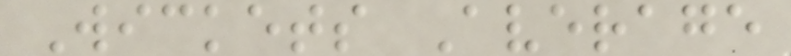Wickets Average
